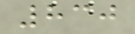830
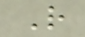R
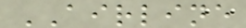AIRLINE
